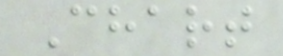Chart
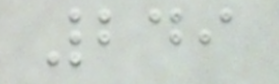249
